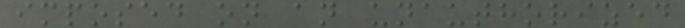imposed on an unauthorized
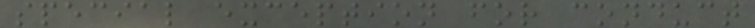special exception for conduct
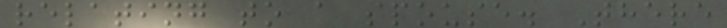relating to a spouse. There
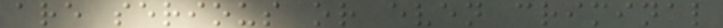are serious or even criminal
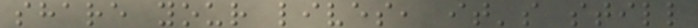share your lives, it's still
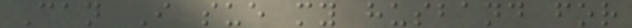Can I sue my husband for
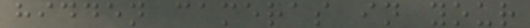hidden cameras in your
